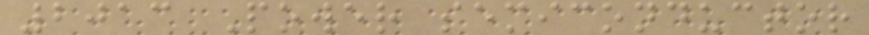2013 Power semiconductor
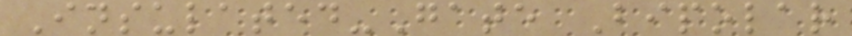Insulated-Gate Bipolar
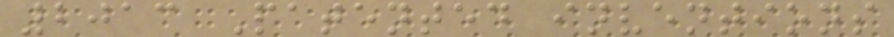2013 Patented inventions
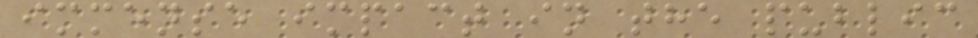immense impact in the public
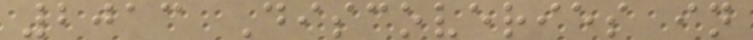2013 Discoveries in
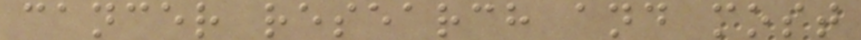cancer research and most
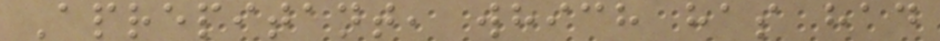Aprepitant, which has had
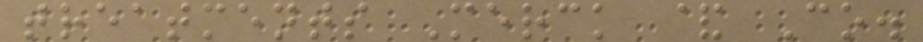treatments Merck & Co.
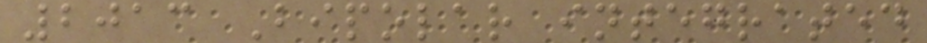2013 Bipolar integrated
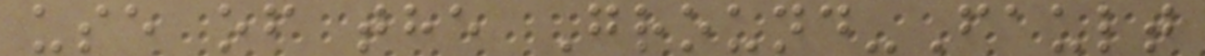use of the Ground-Fault
